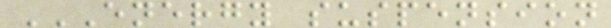ENERGY SUSPENSION
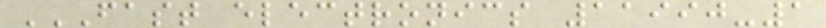FAST ELECTRONICS 11990-1
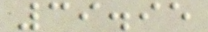39.95
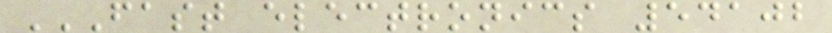FAST ELECTRONICS 54102
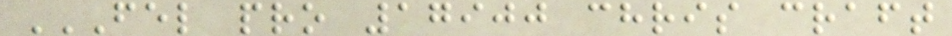FEL PRO 17900 CHRIS CRAFT
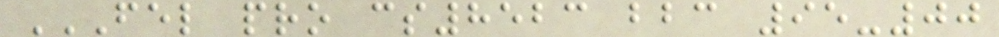FEL PRO CS8523 BBC 95-00
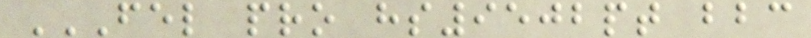FEL PRO HS9502PT BBC
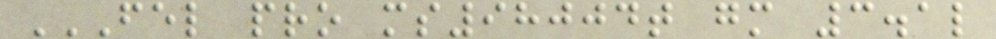FEL PRO MS98004T GM 3.1L
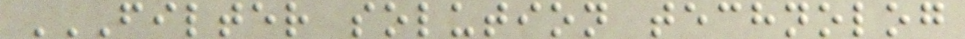FILTER SOLUTION TECHNOLOG
